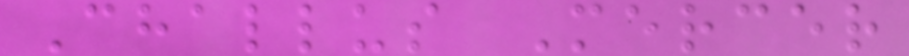Challus Mercer
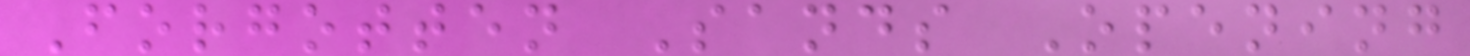Forgotten Sands Opening
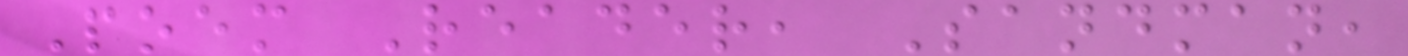Poem Reader, Sandman,
